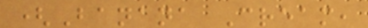(Banana Cream,
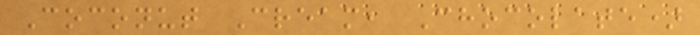Coconut Cream, Chocolate)
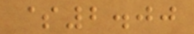$2.00
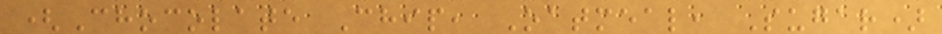(Chocolate Chip, Oatmeal, Sugar)
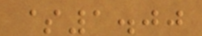$1.00
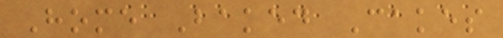Home Baked Cakes
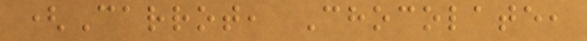(Carrot, Chocolate,
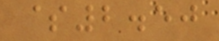$2.50
